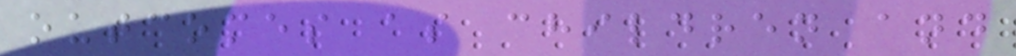outcomes as children and
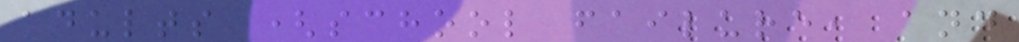adults (school failure, and
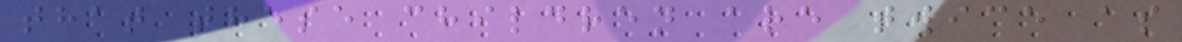that these children are twice as
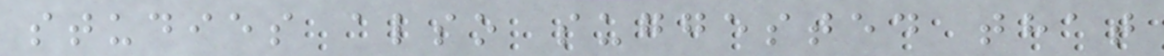studies also suggested that
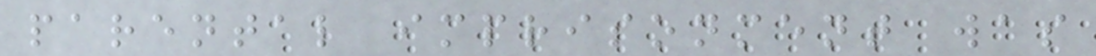parental imprisonment was
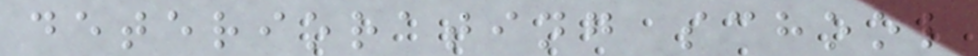deteriorating school
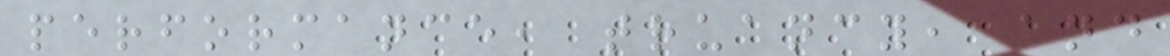performance, truancy, and
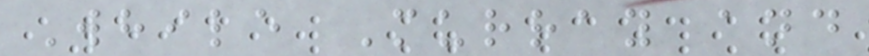While Murray and
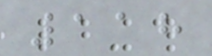118
